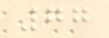77
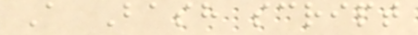A Bash script
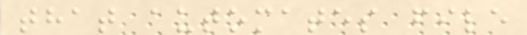that automates file
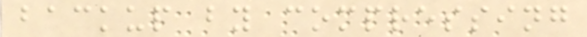backup by compressing
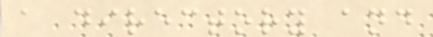a directory and
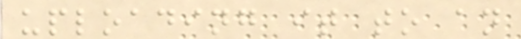uploading it to an
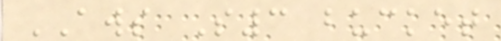AWS S3 bucket
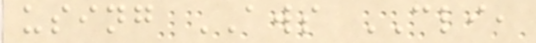using AWS CLI,
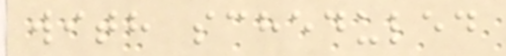with scheduled
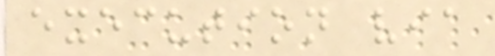execution via
